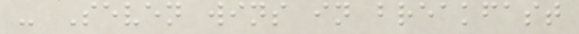- Seven wins in breakfast
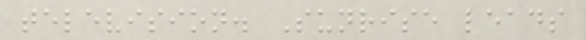television. Sunrise leads
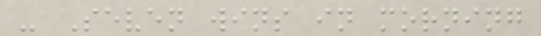- Seven wins in morning
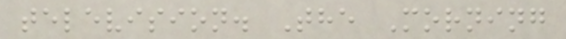television. The Morning
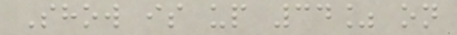Show is up 34% on
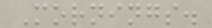Mornings.
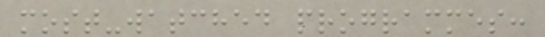most-watched programmes:
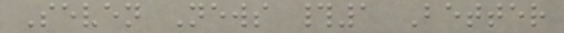Seven News #1 Better
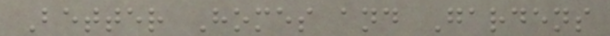Better Homes and Gardens
